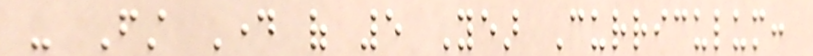- First Day of 5 Year Curriculum:
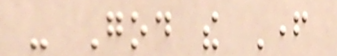- God the Father
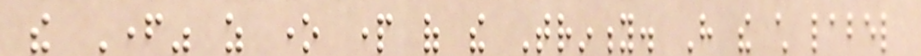the Father" as one part of the Trinity. Have the child label
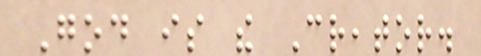God is the Creator.
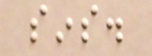sins.
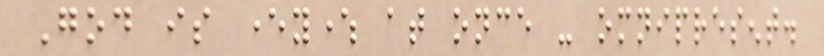God is everywhere at once - omnipresent.
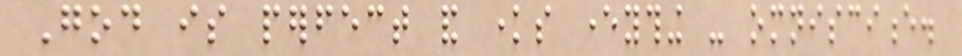God is perfect and knows everything - omniscience.
